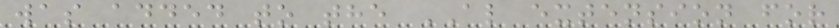was added to the AL extension for
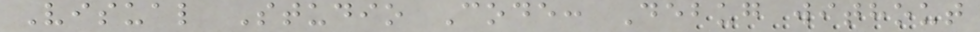Visual Studio Code: Debug without
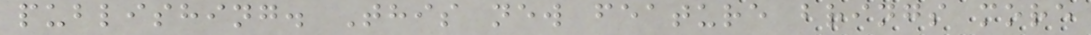publishing. This new feature brings more
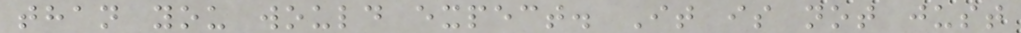than you would expect. It is not just
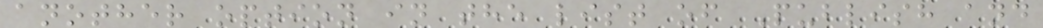another option in the list of Publish and
